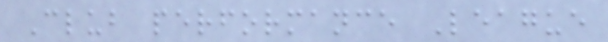Club performance League
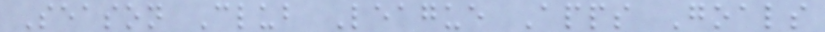Season Club League Apps Goals
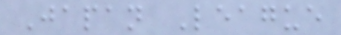Japan League
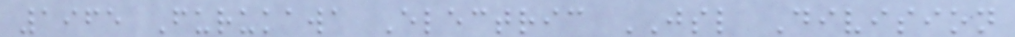1965 Furukawa Electric JSL Division
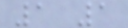1 1
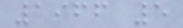1966 5
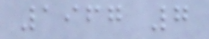1967 7
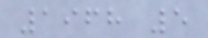1968 5
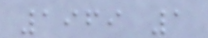1969 1
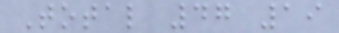Total 47 19
